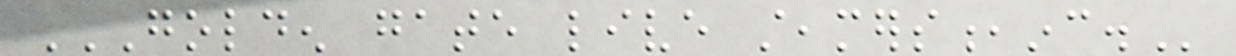GOLDEN GATE LIVE STEAMERS,INC.
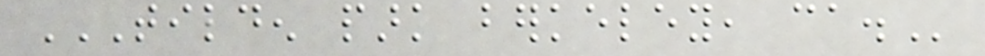TILDEN PARK BERKELEY, CA.
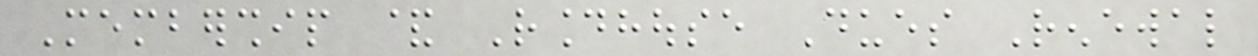Membership & Roundhouse Dues Renewal
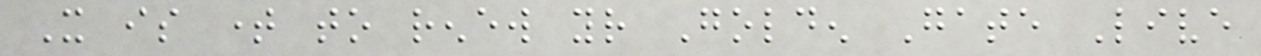It is time to renew your Golden Gate Live
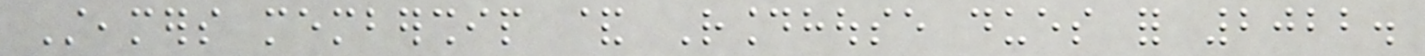Steamers membership & Roundhouse dues for 2022.
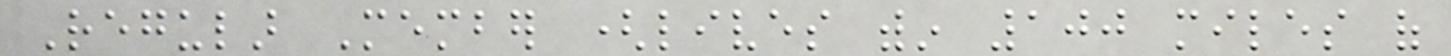Regular Member (lives within 100 miles of
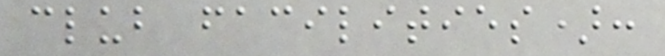club facilities):
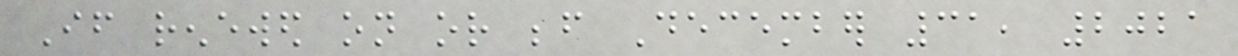If renewed on or before December 31, 2021
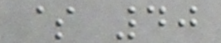$ 40
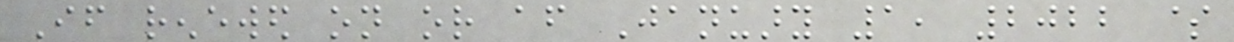If renewed on or after January 1, 2022 $
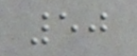50
